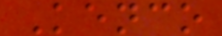Kenco
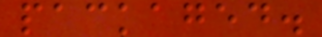packaged.
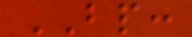BP:
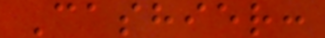Cashier:
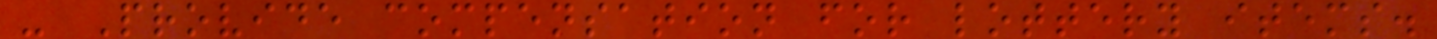- Provide compensation for lottery items.
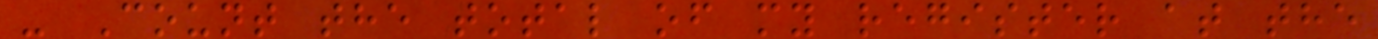- Count the total of my register at the
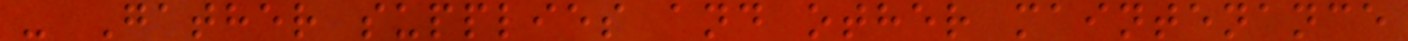- Gather supplies and other maintenance
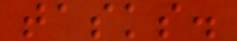tasks.
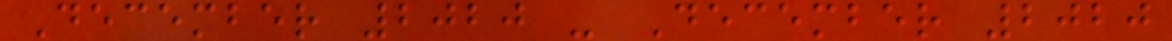December 2020 - December 2020
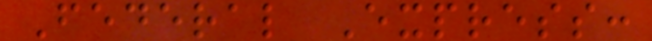Federal Express:
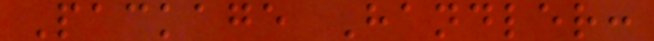Package Handler:
